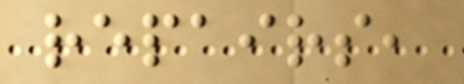repairs,
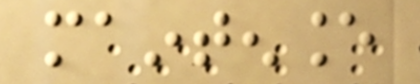maintenance
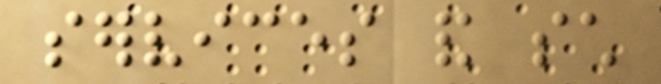services and such
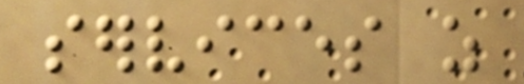services as
